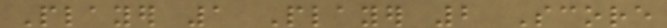Player 1 Player 2 Score
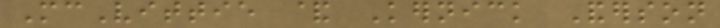McVittie & Kernick Anderson
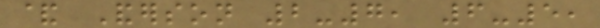& Anderson 2-7, 6-5,
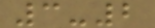3-2
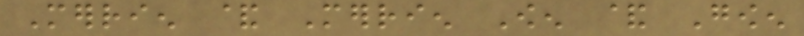Merrien & Merrien Owen & Gowen
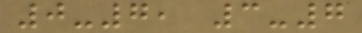0-7, 3-7
